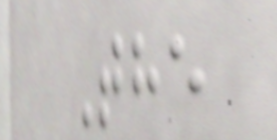The
